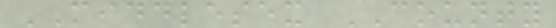MIDDLESEX COUNTY
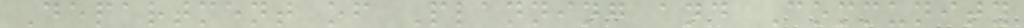Department of Planning and Community
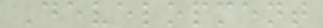Development
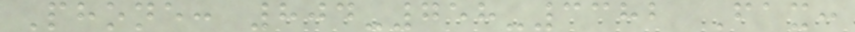Phone: 804-758-3382 Fax:
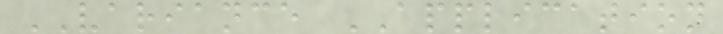VARIANCE APPLICATION
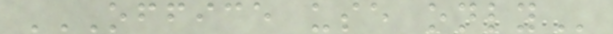OFFICE USE ONLY
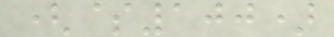($100)
